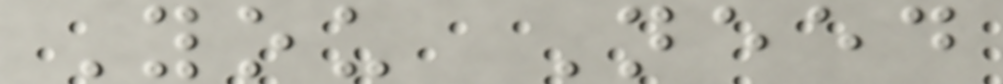You Need
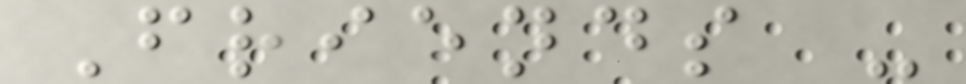Friends -
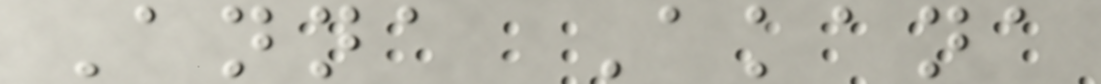Anna Akana
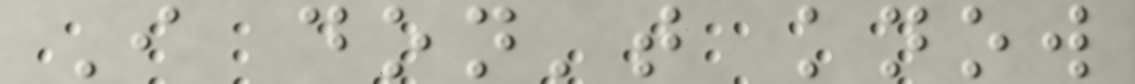I don't know
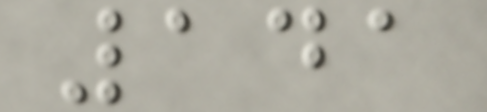141
